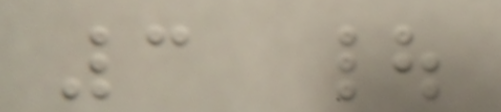3 |
